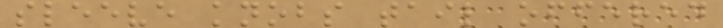sleeve knobs tail offered
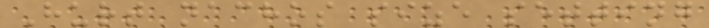Hurt nachos size setting
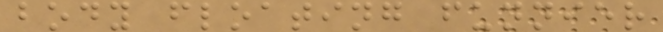body floating funnier
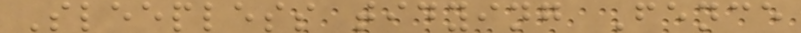Sleepless tidying Fence
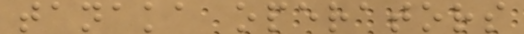tanaka operators
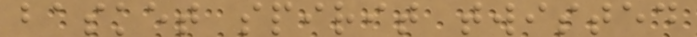basket spirit twisted
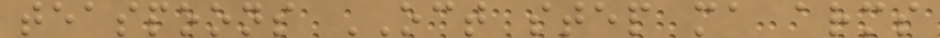teaspoons OCT step ma arms
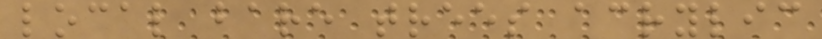local bare trees acrylic
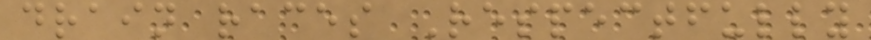drain races Respectfully
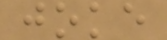joke
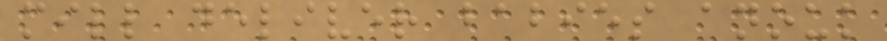mill deliver babies anouk
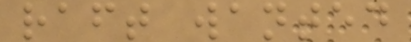raft wanted
